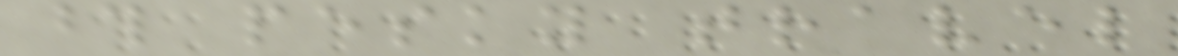those pesky travel
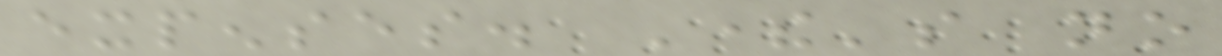expenses. There's no
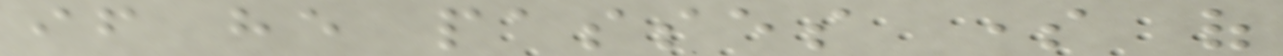if he passes some of
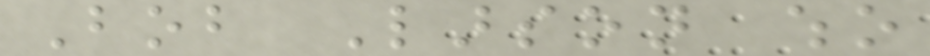Bob Larson who
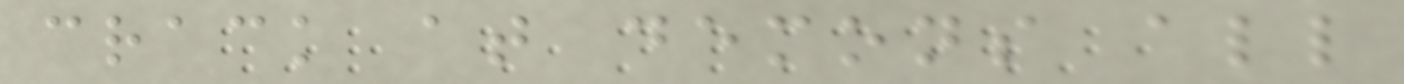crack at demons all
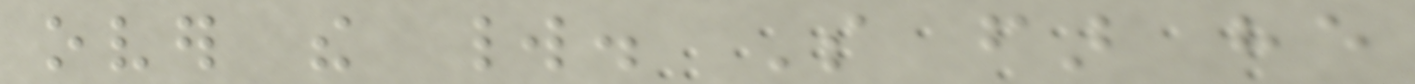over the world. So far he
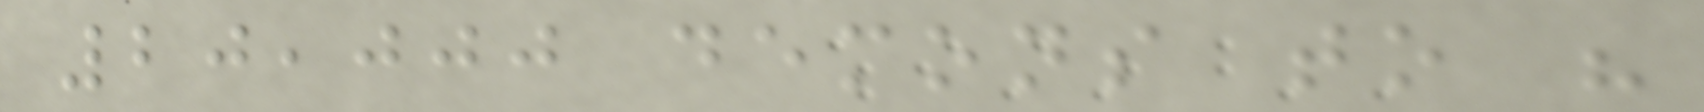20,000 demons to his
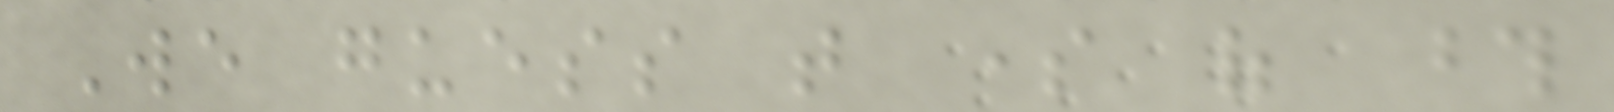We guess that some of those
